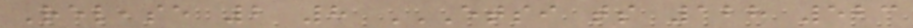Release 2 8 ETSI TS 128 523
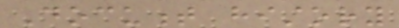Document history
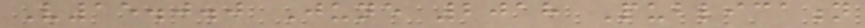V15.0.0 June 2018 Publication
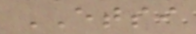ETSI
